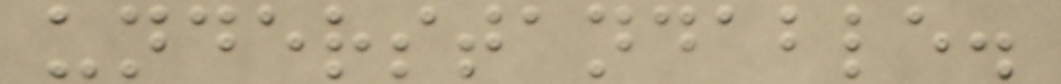understandable.
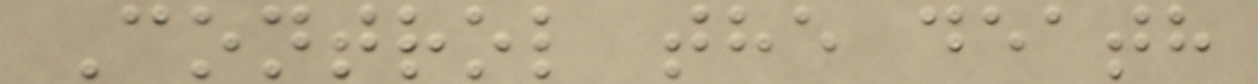Control the death
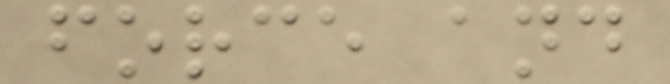force and
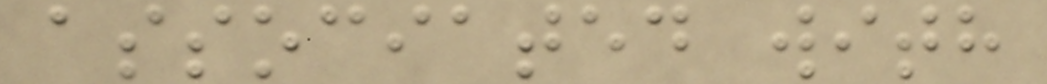associated with
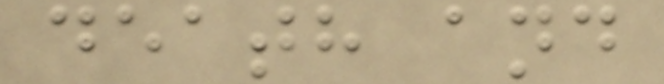death and
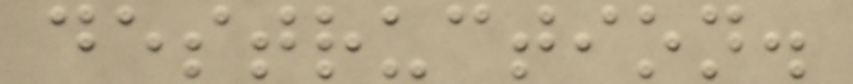destruction.
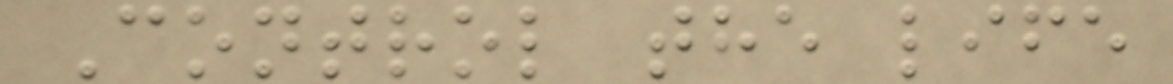Control the life
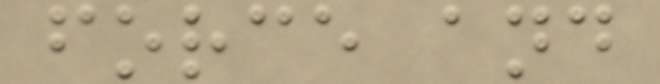force and
